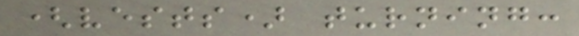(vests) turning:
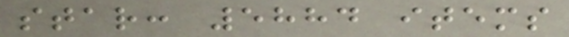star: 5884 items
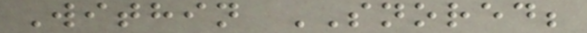Within SNORED;
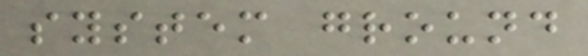system ground
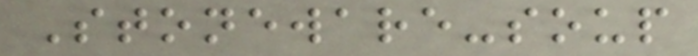Stoneware-soup
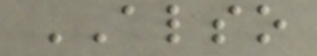ALSO
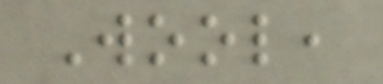Wool,
